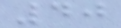40
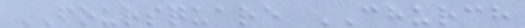FOURSQUARE CHURCH
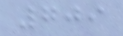709
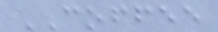COFFEE
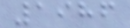1986
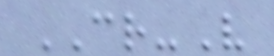CR-V
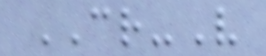CR-V
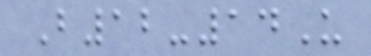B12-14U
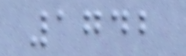1742
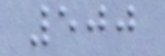500
